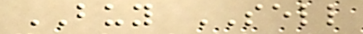BUY SELL
